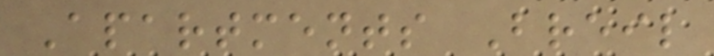Apartments Breil
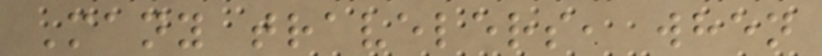Many travelers, when
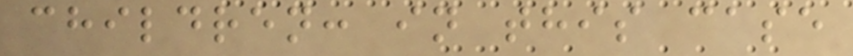children: in this case
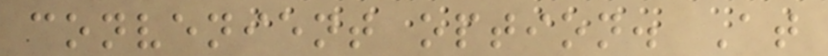convenient option. At
